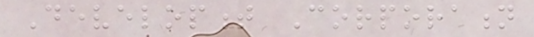Development Corporation
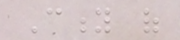City of
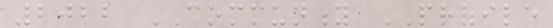2022 COMMUNITY PROFILE
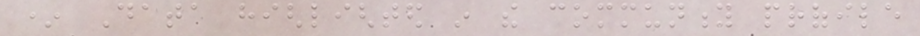* Data highlighted in the community profile
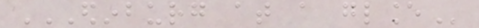EDINBURG AT A GLANCE
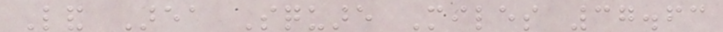Land Area Square Miles 37.63
